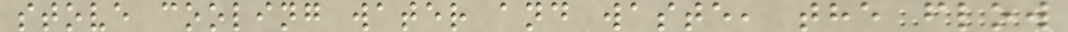stove cooling water and waste, the flow
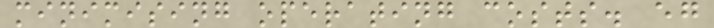minimising operating costs. eg
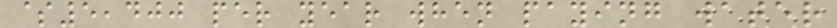$5,400 per year when paying water
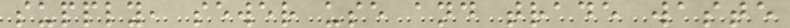supply, sewer use and trade waste
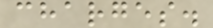charges.
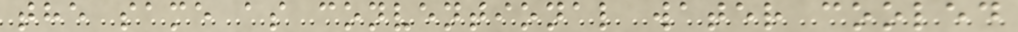the same as conventional water cooled
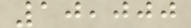10,000
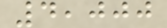4,000
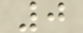0
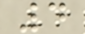4
